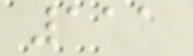111
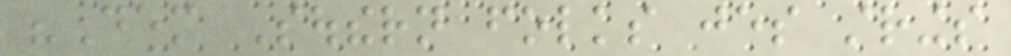"Dem Southern folks jes strings
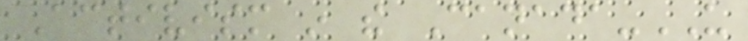Activism in the Canada-US
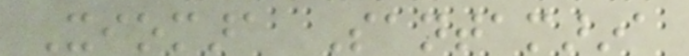Xiomara Santamarina
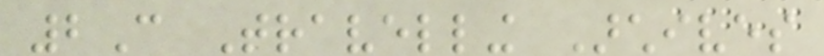2C Travelling Archives
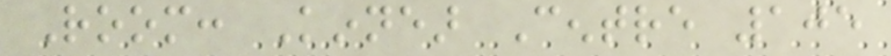Room: Kinnear Centre 105
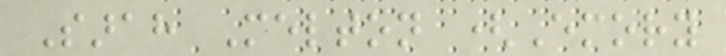Sarah Melton (Emory
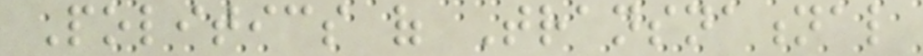Politics of Transnational
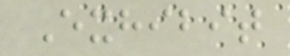Exhibit
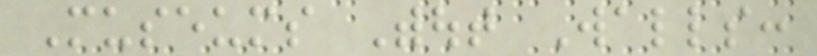Museums Without Walls:
